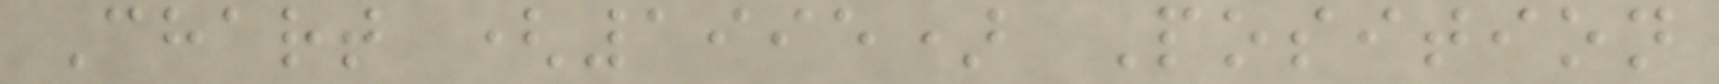Chart (1995) Position
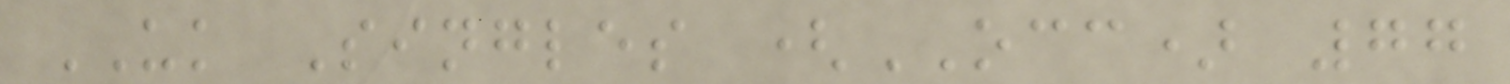UK Singles (OCC) 77
